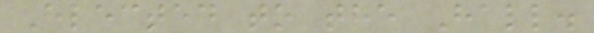Elected to the Hall.
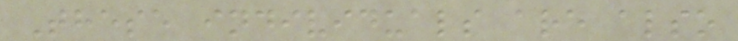These individuals are also
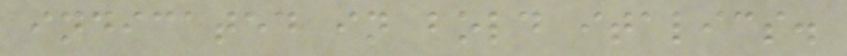indicated in bold italics.
